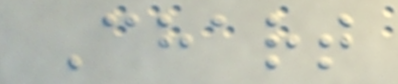Chart
